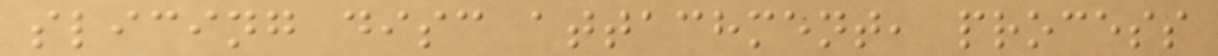slicing disc attachment, process
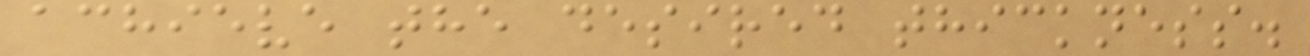achieve the desired thickness.
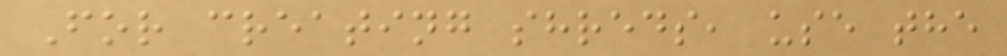For creating shreds, use the
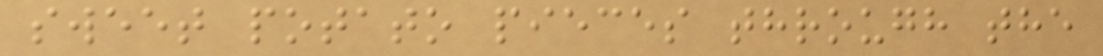sweet potato pieces through the
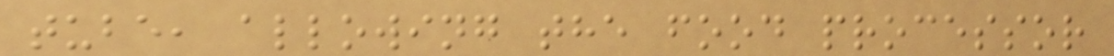tube, allowing the food processor
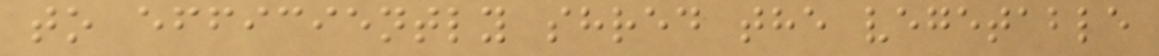to efficiently shred the vegetable
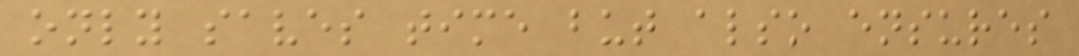only saves time but also ensures
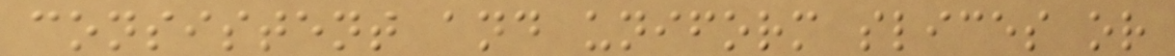consistent and uniform slices or
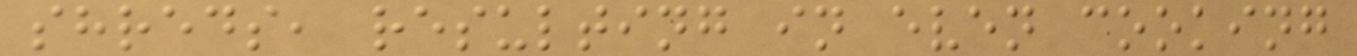shreds, resulting in even cooking
